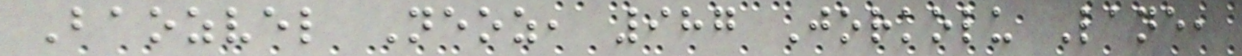Baozvel Neoz, 987 Jorkolu Lane,
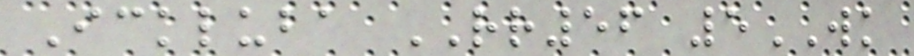Ickluba RR56 5WK
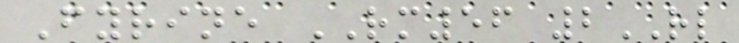Fyrine RM56 2RL
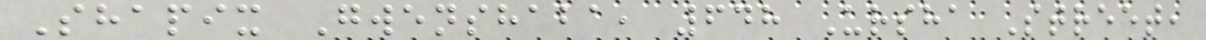Shapix Gwenshaba, 648 Ursha Street,
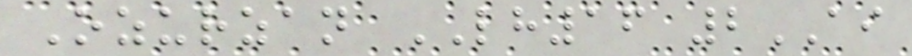Ozurzan LH16 2AI
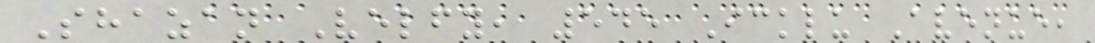Shazan Velfy, 545 Icklu Avenue,
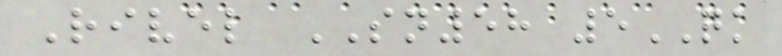Rivel SN58 5QK
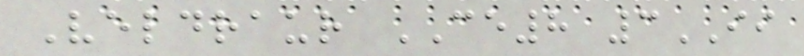Veldraur CE8 3II
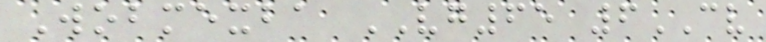Wobmexba VG65 6CV
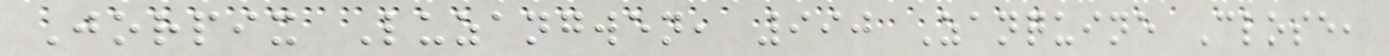Jorpix Luzangwen, 990 Zanquine Close,
